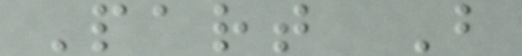Part B
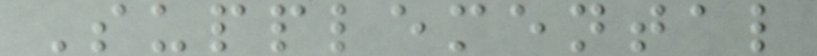Supplemental
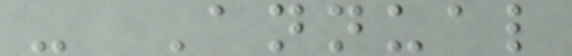- Annual
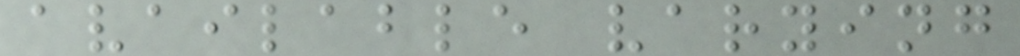available varying
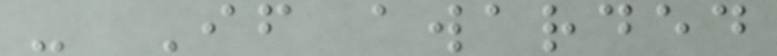- If awarded
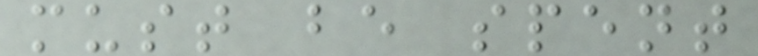must be spent
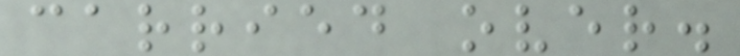carried over.
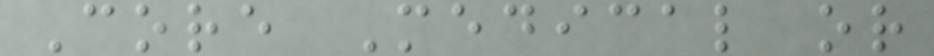Core Medical or
